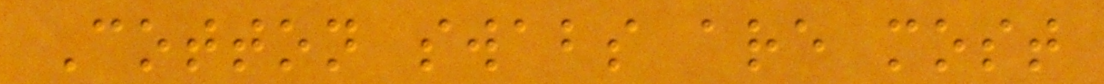Cotton swabs are most
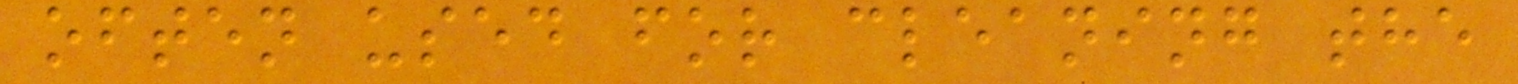often used for cleaning the
